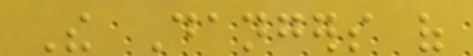The Dangers of
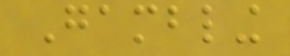Gambling
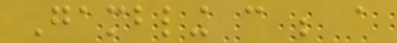Gambling can be a
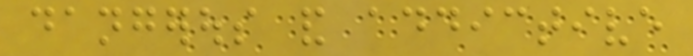dangerous and addictive
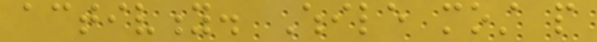activity. While most people
